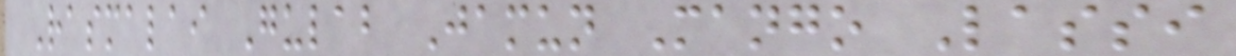Rasmalai Gulab Jamun Mango Lassi
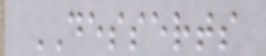DESSERTS
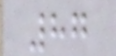87
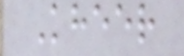Kheer
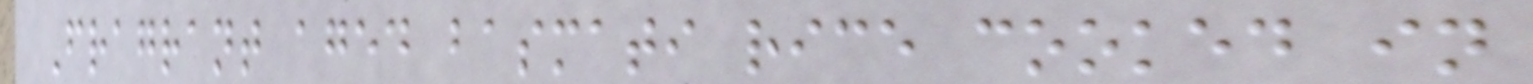Fragrant aged basmati rice cooked in
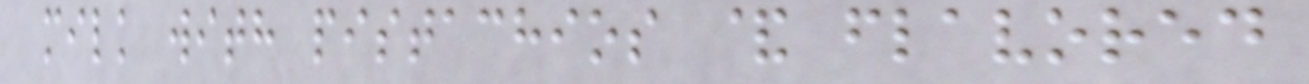milk with pistachios & flavored
